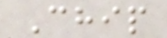Chip
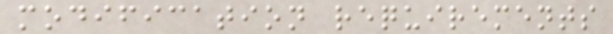modification requirements
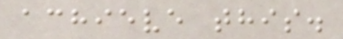achieve this.
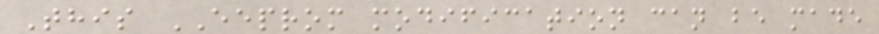This EEPROM modification can be made
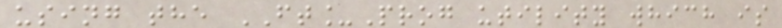using the FT_Prog utility which is
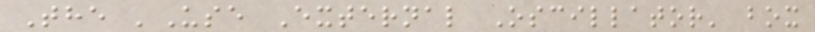The 'Use External Oscillator' box
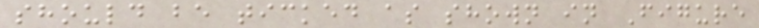should be ticked as shown in Figure
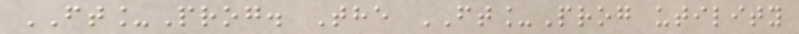FT_Prog. The FT_Prog utility
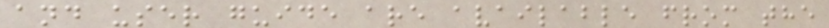and user guide are available from the
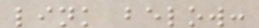link below:
